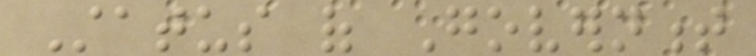Status of Government
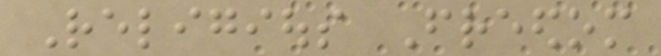Religious Freedom
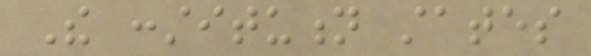The constitution states
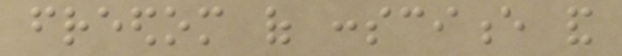freedom of conscience and
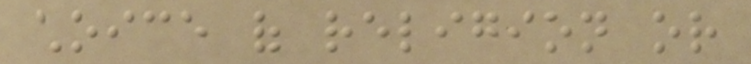choice of religion or
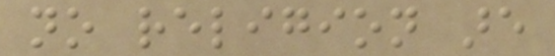no religion are
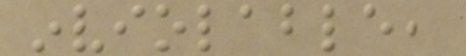inviolable,
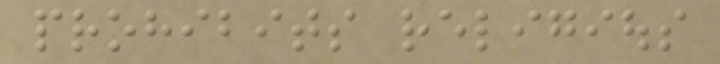prohibits religious
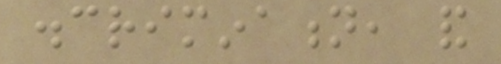discrimination, and
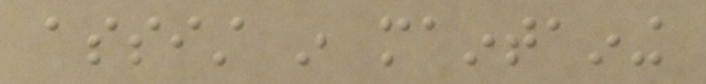assist in maintaining
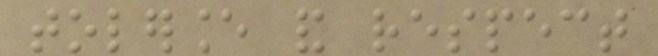tolerance and respect
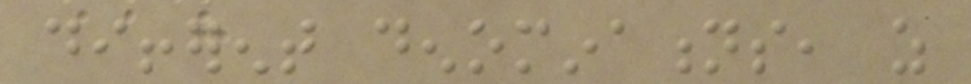different denominations, as
